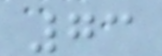73
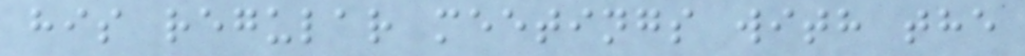his regular meetings with the
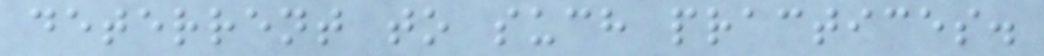deterrent to such practices.
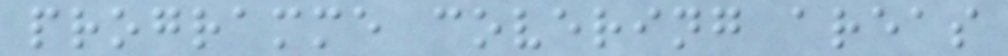programme covering areas
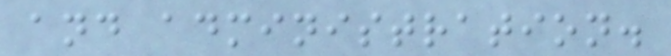and administration.
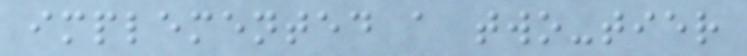implemented a two-tier
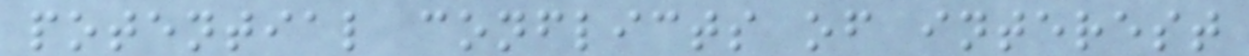potential conflicts of interest
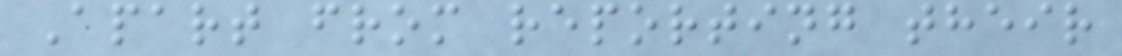Apart from reporting their
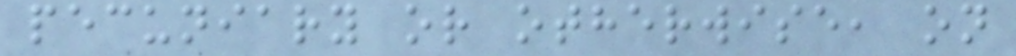pecuniary or otherwise, on
